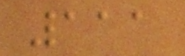111
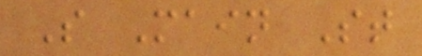S Main St
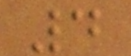4
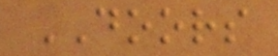DOORS
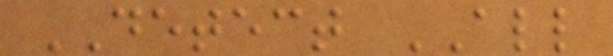DETECT ALL
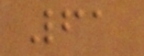61
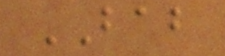BAB
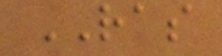RAS
